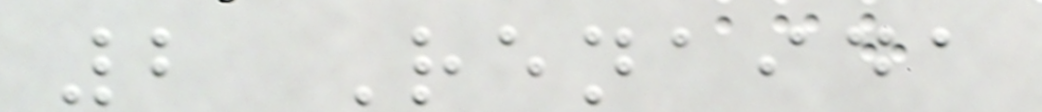2 Renaida
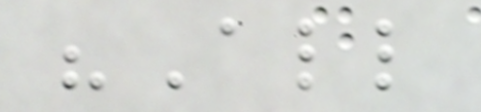"All
